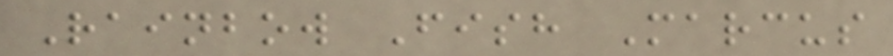Rainbow Fish Marcus
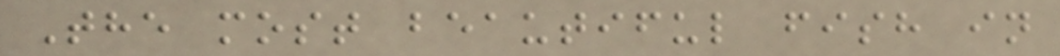The most beautiful fish in
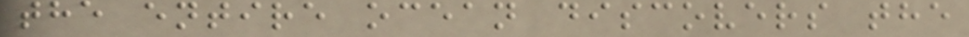the entire ocean discovers the
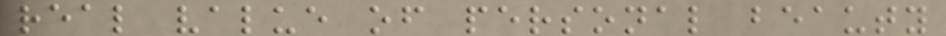real value of personal beauty
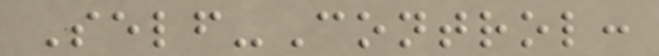Self-Control:
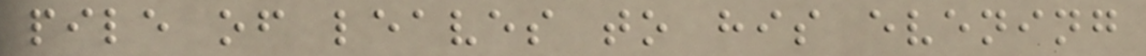pile of leaves to his evening
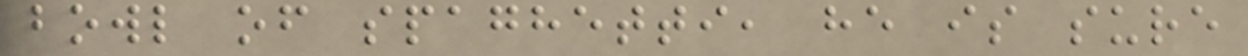bowl of spaghetti, he is sure
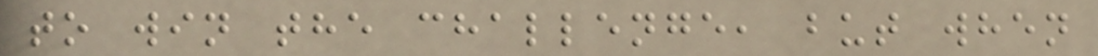to win the challenge, but when
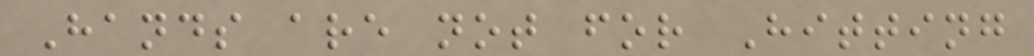Hands are not for Hitting
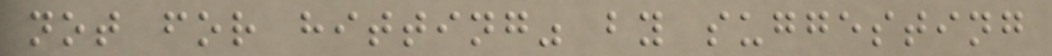not for hitting" by suggesting
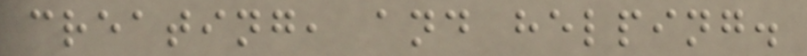creating, and helping.
